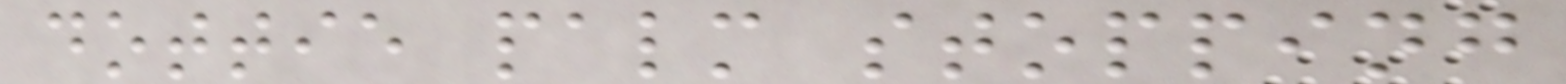dottie palm stopping
